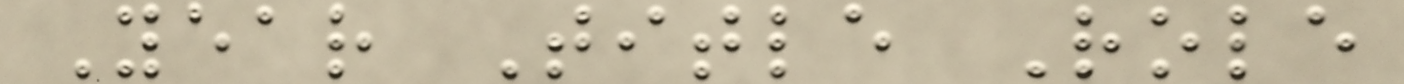Year Title Role
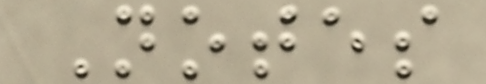Notes
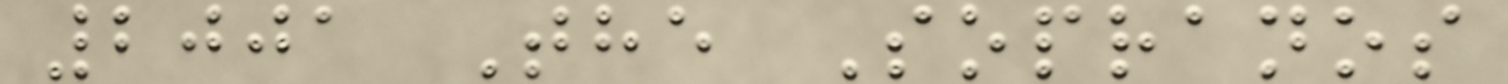2001 The Sopranos
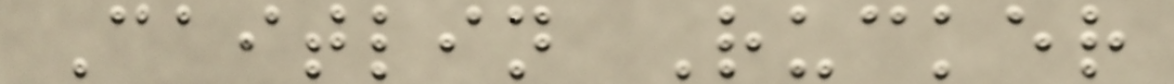Caitlin Rucker
